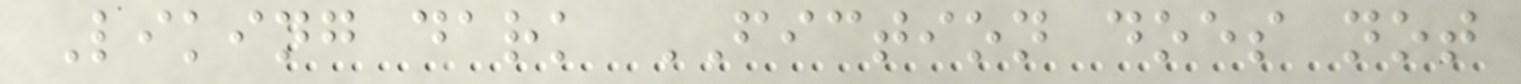Liking dark FICTION does not
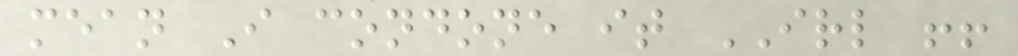mean I condone it IRL !!
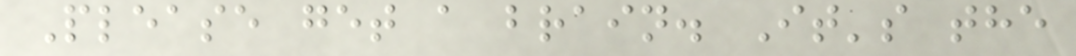Please get a brain. It's the
